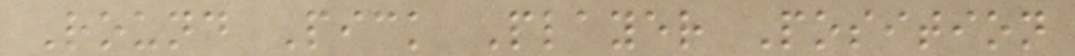Round Pick Player Position
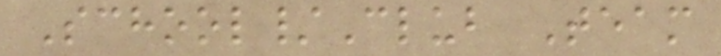School/Club Team
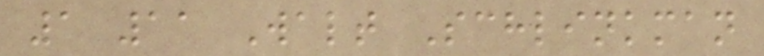1 11 Walt Schlinkman
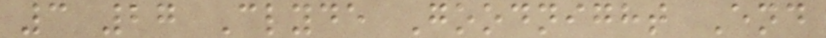3 27 Clyde Goodnight End
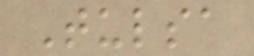Tulsa
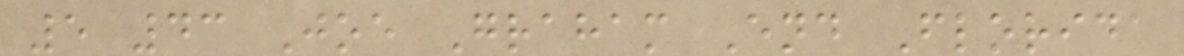5 43 Joe Graham End Florida
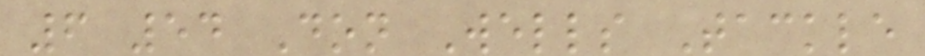6 54 Don Wells Tackle
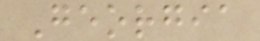Georgia
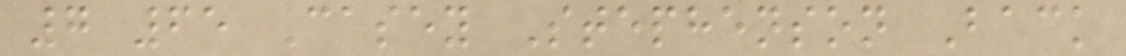7 65 Casey Stephenson Back
